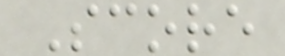Score
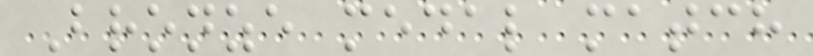Bronze medal match
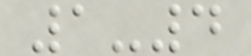1-4
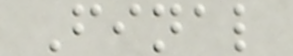Final
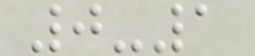0-1
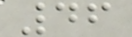46
